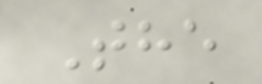The
